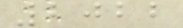2022
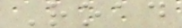Road
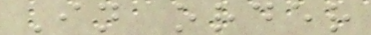In order
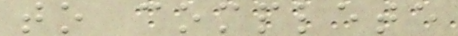to complete
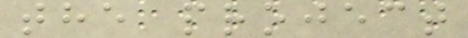the project
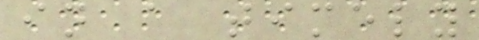in a timely
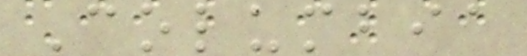Columbia
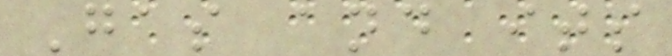Gas and its
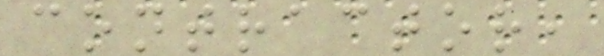contractor,
